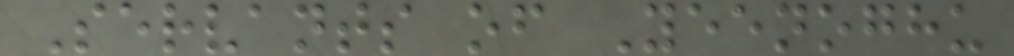Servants of Yeenoghu
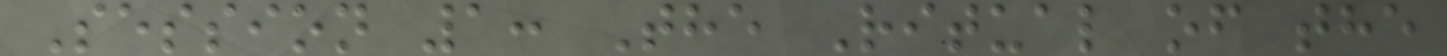Session 1: The Ritual of the
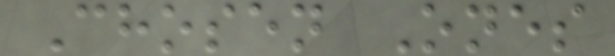Chosen Ones
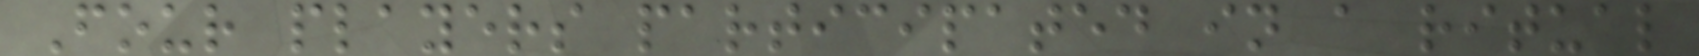Four players participated in a ritual
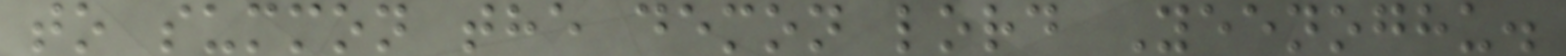to summon the demon lord Yeenoghu.
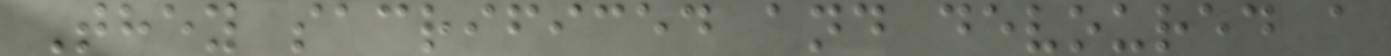They sacrificed and devoured a
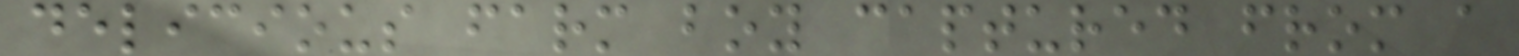delicious farm boy captured from a
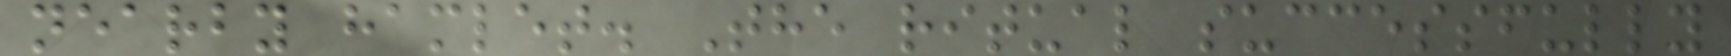nearby hamlet. The ritual successfully
